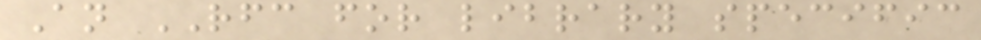An RFC for library specific
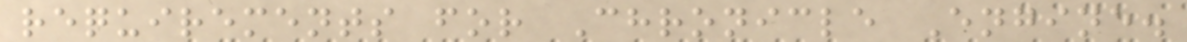requirements for Chronicle Engine.
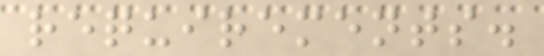requirements.
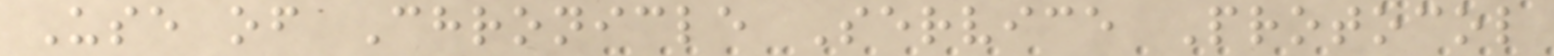Use of Chronicle Service Protocol
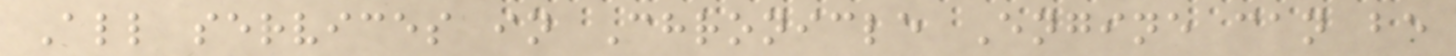All services in Chronicle Engine can be
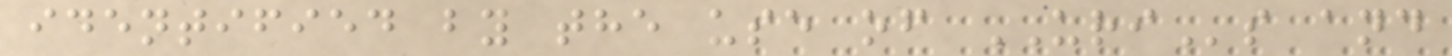identified by the use of URIs and
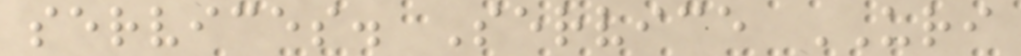services. Service URI
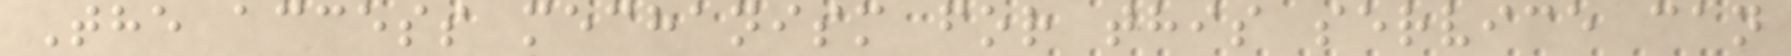The access mechanism for this service can
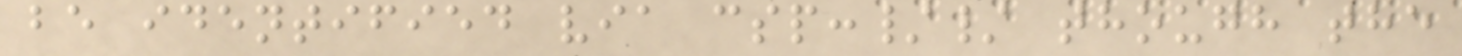be identified via csp:// though the
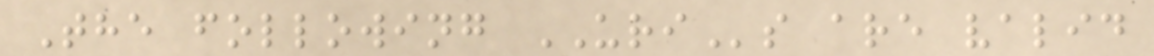The following URIs are valid
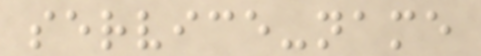service-name
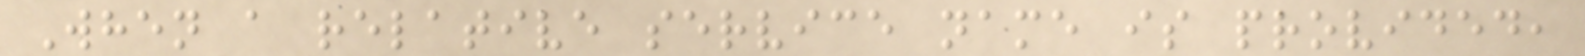When a relative service name is provided,
